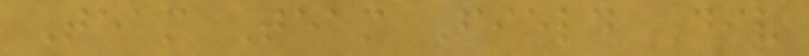Team Team Field Div
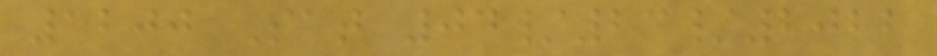1200 Sat 04/23/2022
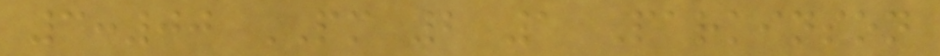3:00 PM 2 1 Parkinson
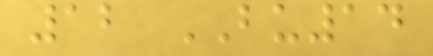12 BU14
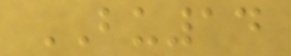BU14
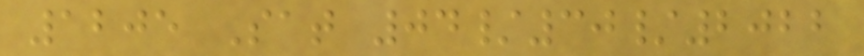1205 Sat 04/30/2022
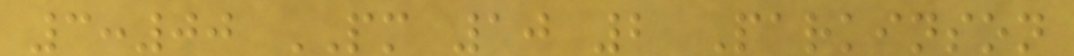3:00 PM 10 2 Parkinson
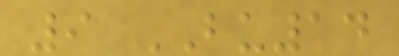9 BU14
